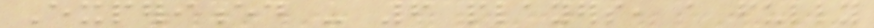Experienced - 6 players, a fully
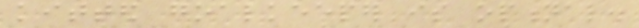kitted goalkeeper is optional.
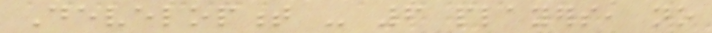Development - 6 players, no
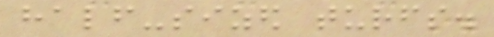half-sized turfs.
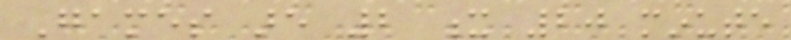Games are 2 x 20 minute
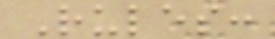Rules:
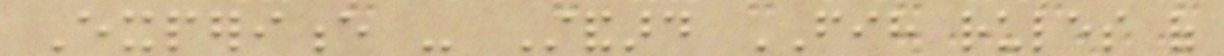Experience - Standard FIH rules of
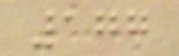177
